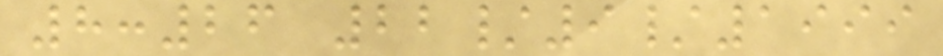8:26 22/9/1999
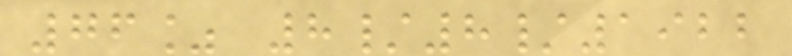76% 8/8/1922
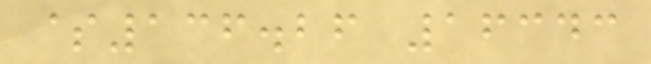$136.26 16343
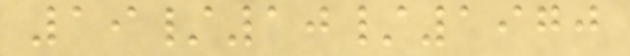19/10/1970
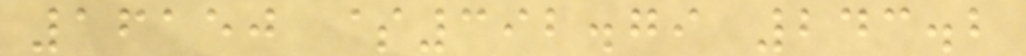16150 $392.79 243.2
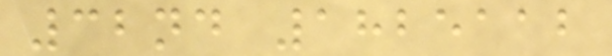32nd 1825112
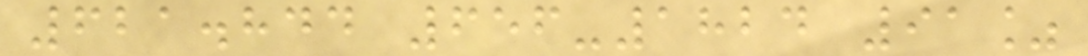621.844 656-1824 91%
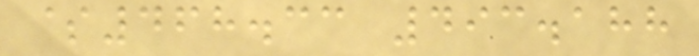$468.33 493.188
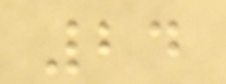24
